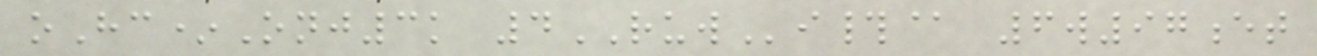oHc*Onj3k 4RUWi#@ 6w97et
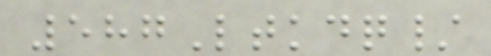587Ltkdq/
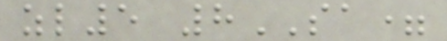zl5 8SA=
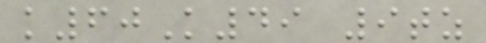k60K49 9tz
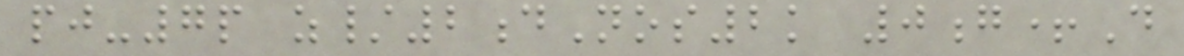pj-7p z/2dNos2k 0g+D
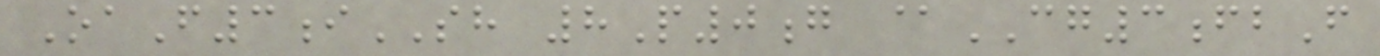OaF3iSH 8P0g @CG3fbF
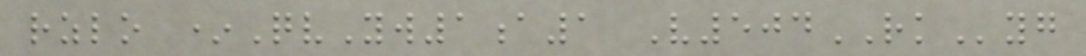rzlo *QvYw1a1 V504RKyg
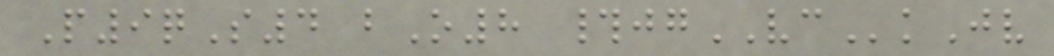P9qS4 bO8 #jgVCkJv
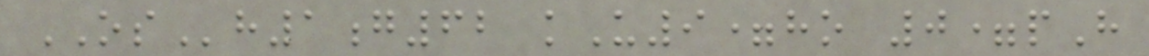OSh1g62 kU9=ho 0=pH
